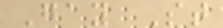Gay St
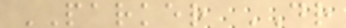PARKER DR
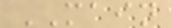MAIN
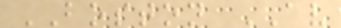BOSTON AV
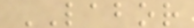LABOR
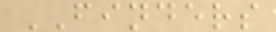FINDERS
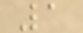1
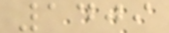1409
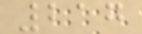217
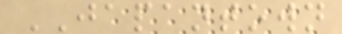JAPANTOWN
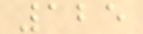125
